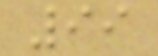99
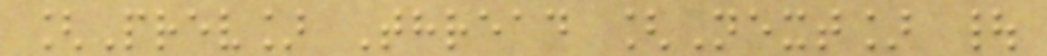[Prev] Thread [Next] |
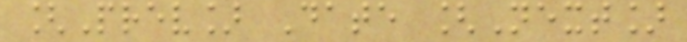[Prev] Date [Next]
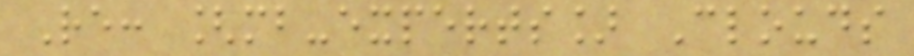Re: [mb-experts] Clouds
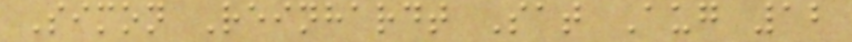Simon Reinhardt Sat Aug 12
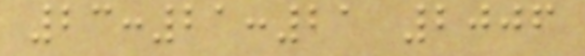23:21:21 2006
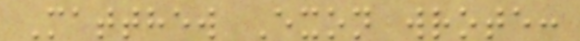Matthew Exon wrote:
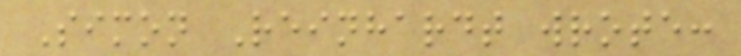Simon Reinhardt wrote:
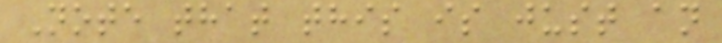Note that this is just an
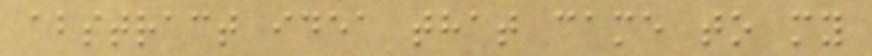abstract idea that came to my
